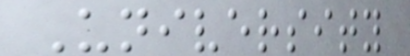University
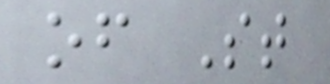of St
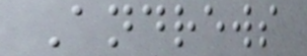Andrews
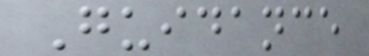Guidance
